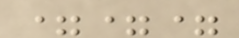===
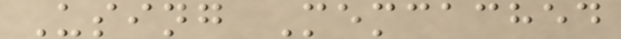Using Memcached
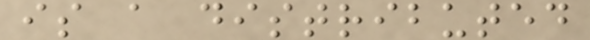is a distributed
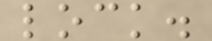lock.
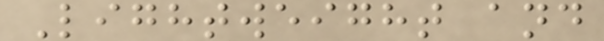Lightweight and
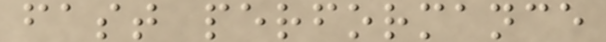fast performance
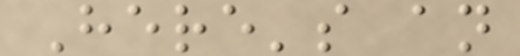Here's an
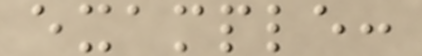example:
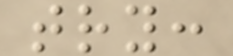try:
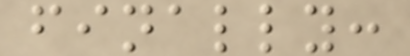finally:
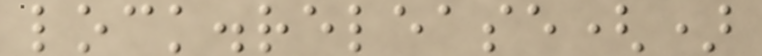lock.release()
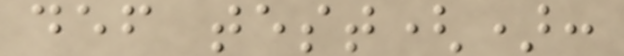def test():
